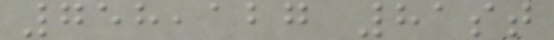758,127 81st
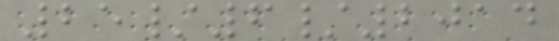25/6/2014
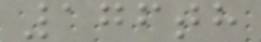176th
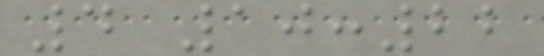4 10:22
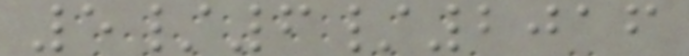5/6/2016
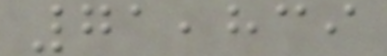71,839
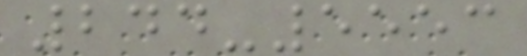244-5553
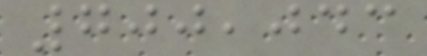700,043
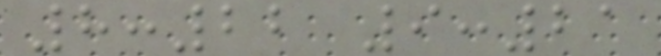8:22 9:21
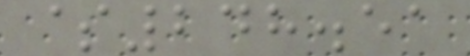$248.51
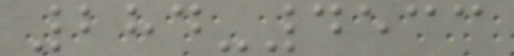284-4533
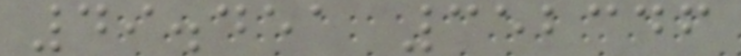49.451 352346
